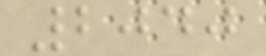2040
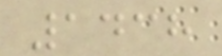1438
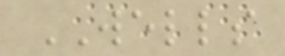WELLS
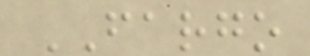FARGO
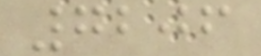7206
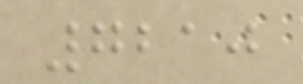7210
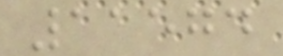11574
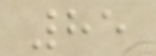85
